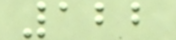122
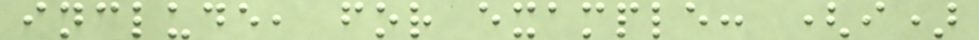include, for example: (i)
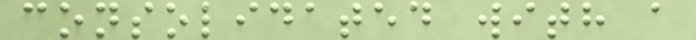consolidated with a
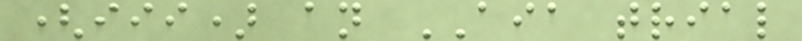(iii) an AIA trial
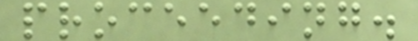proceeding.
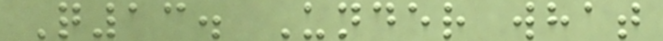Q13. Under what
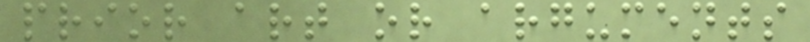prior art or arguments
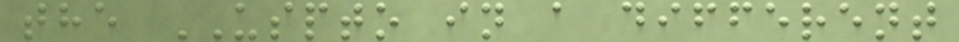the USPTO in a different
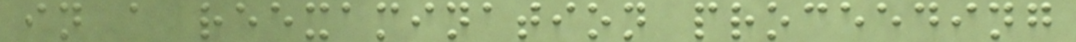in a reexamination proceeding
